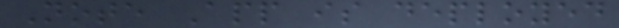Note App is deployed
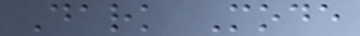Dark Mode
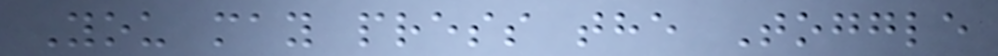You may press the Toggle
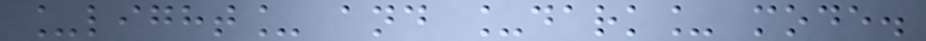_light_ and _dark_ mode.
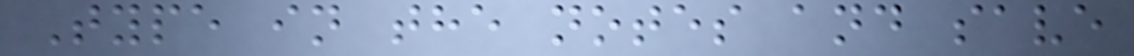Type in the notes and save
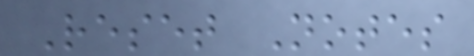Reset Notes
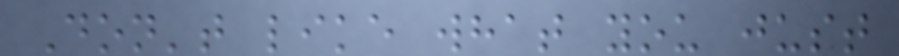Don't like what you just
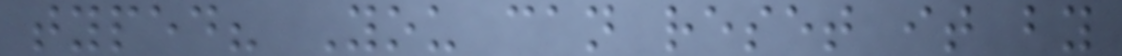typed? You can reset it by
